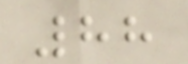88
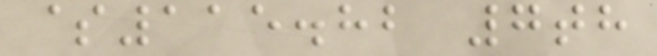$115.82 7th
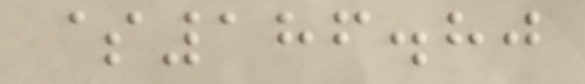$186.80
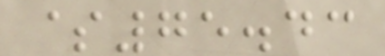$75.43
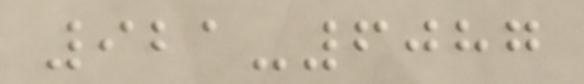921-6087
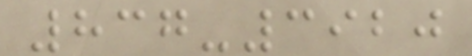837-3920
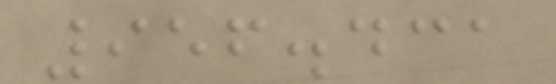956.431
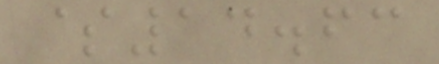$14.63
